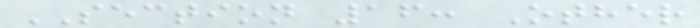SECTION 16: Other
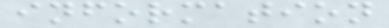information
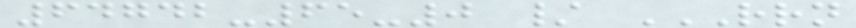64742-65-0 / RRN
